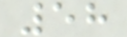58
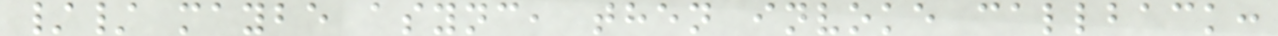// maybe async, then invoke callback:
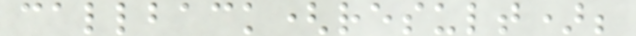callback(result);
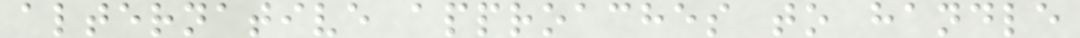alternative approaches to handle
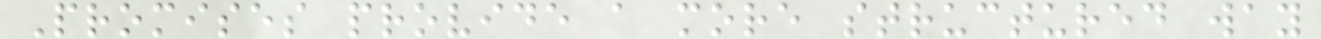Promises provide a more structured way
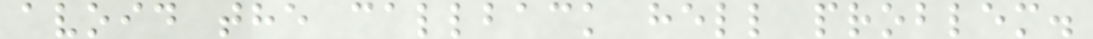avoid the callback hell problem.
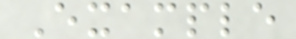Example
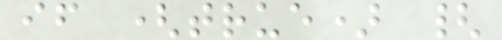if (true) {
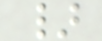}
